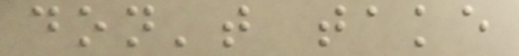don't take
